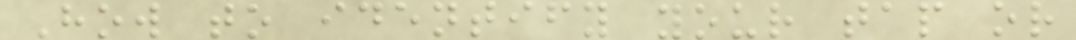How to identify your tap or
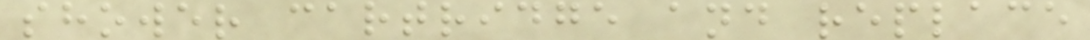shower cartridge and replace
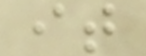it
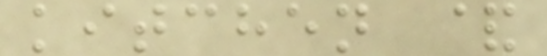kitchen &
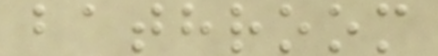bathroom
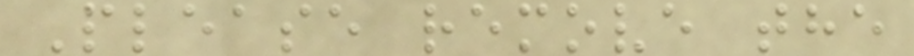Please remove the
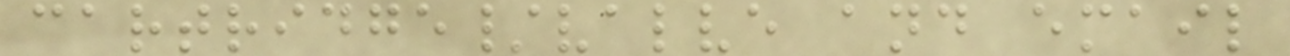cartridge/valve and email
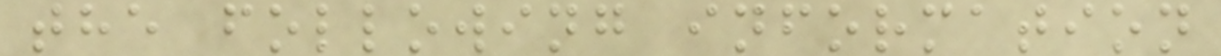the following information
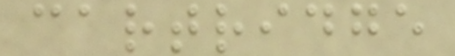cartridge
